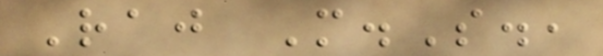Raj M.S.,
